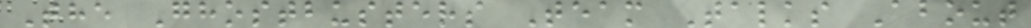The Ghostbusters Team Talks About
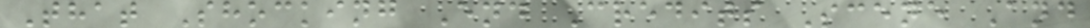That Shocking End Credits Scene And
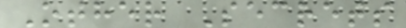Other Secrets
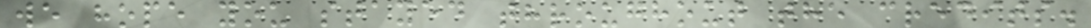we hope you stayed throughout the credits.
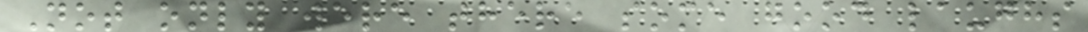Not only were there some good laughs
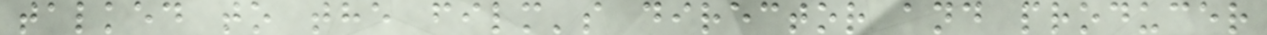talked to the film's director and producer
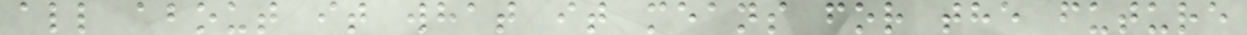all about it what it means for the future
